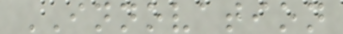INNOVATION
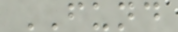FUND
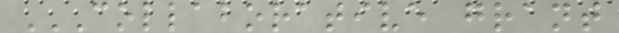COLLABORATIVE GRANT
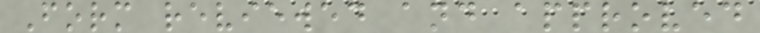Form reviewed and approved
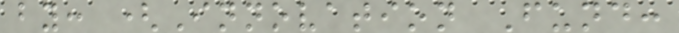by: (Innovation Fund:
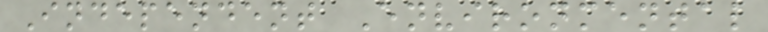Independent Environmental
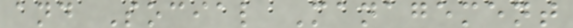and Social Management
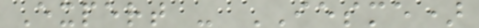Expert - IESME)
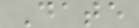Date
